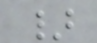}
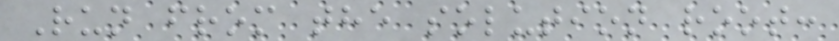Run from the solution root:
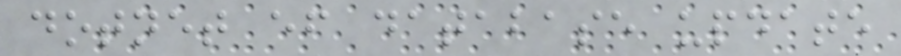dotnet ef database update
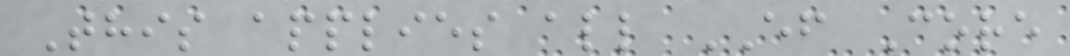This applies all EF Core
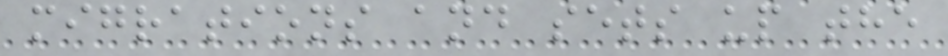migrations and sets up the
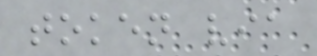token via
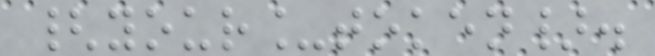{your_token}.
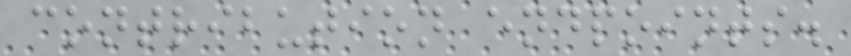contribution endpoints.
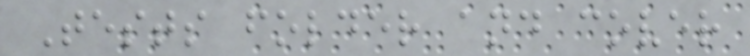Tests folder and cover
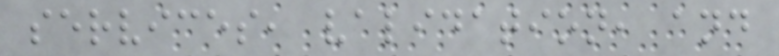services, validation, and
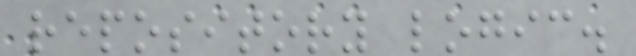repository logic.
